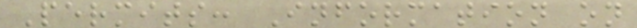Permits: Information on
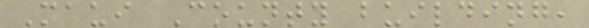Maui County building,
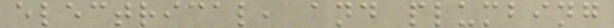electrical, and plumbing
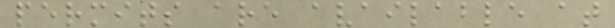permits are available at
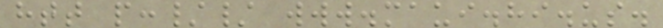htt p:// www.maui.hi.us.
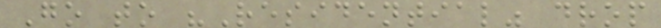Go to "Residential" drop
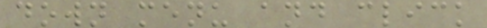down menu and click
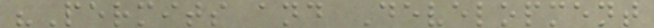"Permits and Development
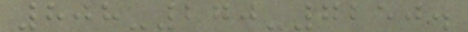808-270-7250.
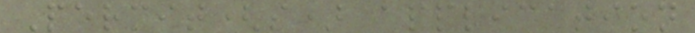Permit(s) application
